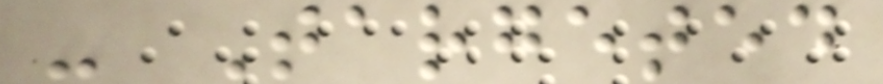- Targeted
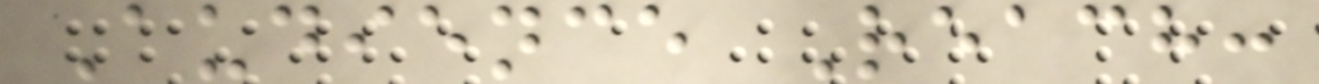Audience Reach:
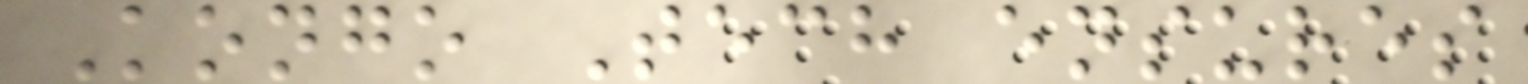Kongo Tech ensures
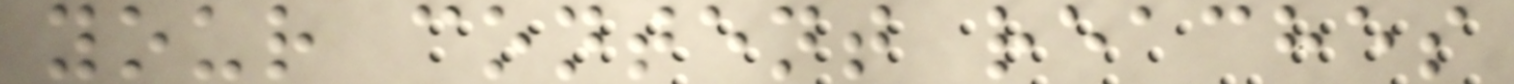your content reaches
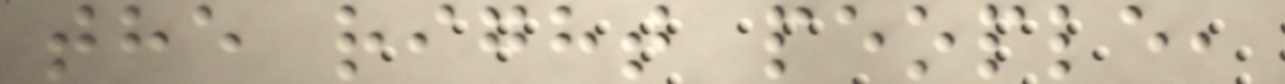the right people,
